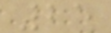25
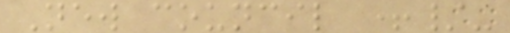New council +/-
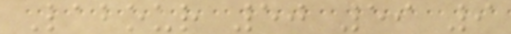Labour 50 59 9
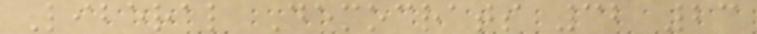Liberal Democrats 32 23
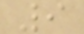9
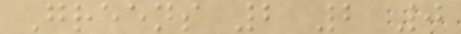Greens 2 2 0
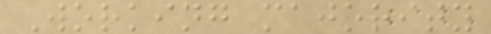Working majority
